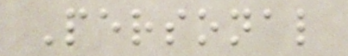Personal
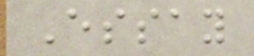Essay
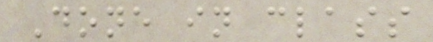Done in class
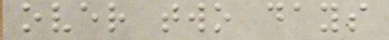over two days
